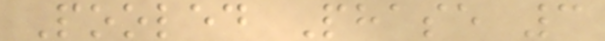Pooled Phase 3
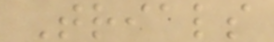Trials
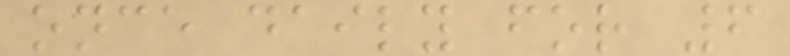once daily for 6
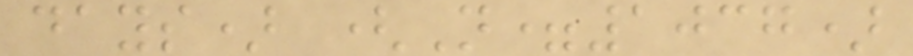days) (N=1037)
